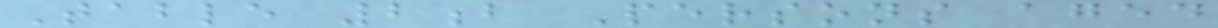Table 2b Persons aged
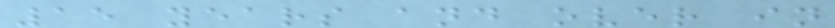15 years and over in
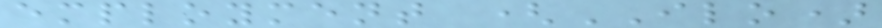employment (ILO)
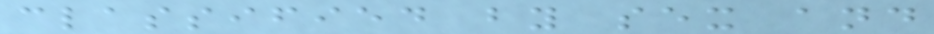classified by sex and
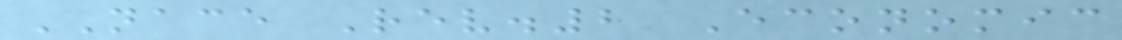NACE Rev.2 Economic
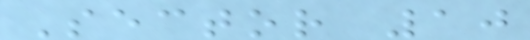Sector 10
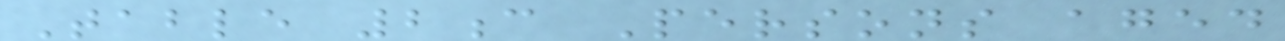Table 2c Persons aged
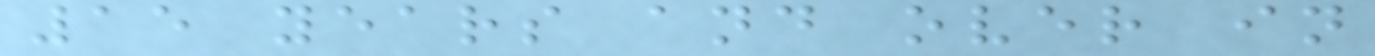15 years and over in
